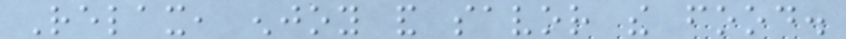Relax, enjoy and savor the food.
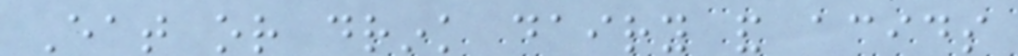Eat or drink dairy and acids
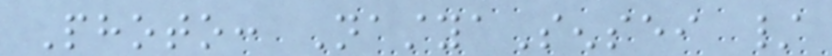Photo: NastyaSensei /
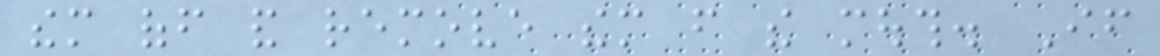them off and remove them from the mouth. If
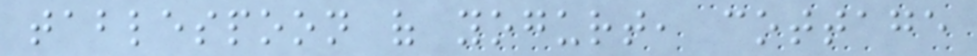tablespoon of yogurt, cottage
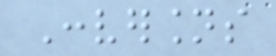Conversions
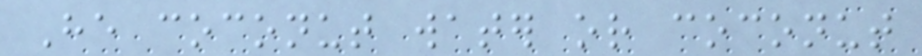He coconut water or coconut
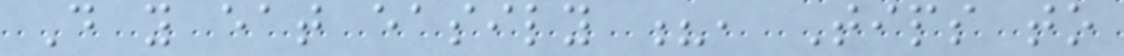Do you eat easily ?, Tips to
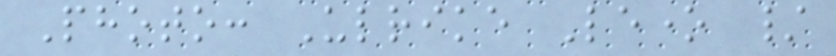Photo: Ulrike Leone /
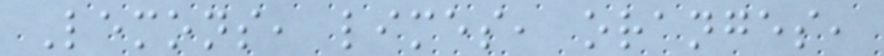Lemons, limes, oranges,
